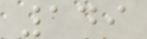149
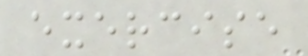exercise
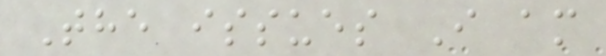The issues I am
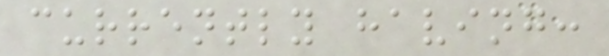currently having:
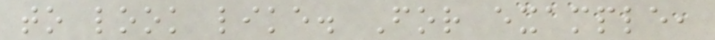to look like. For example,
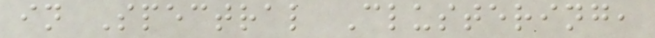in Spectral Clustering,
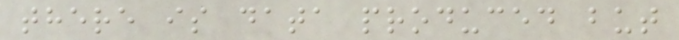there is data produced but
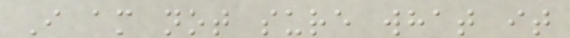I am not sure what it
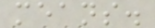means.
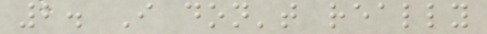2. I don't really
